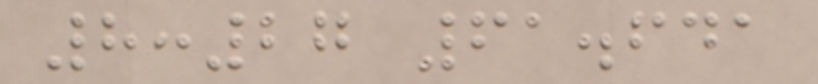8:27 61.641
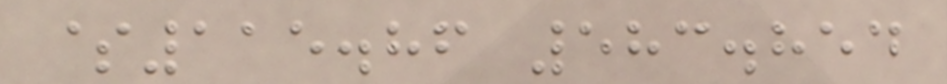$115.86 583.854
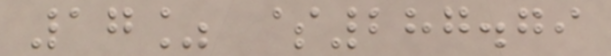17% $287.79
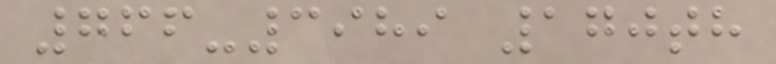766-3989 170th
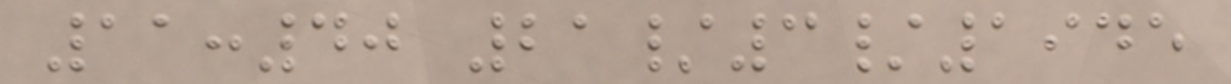11:40 21/3/1945
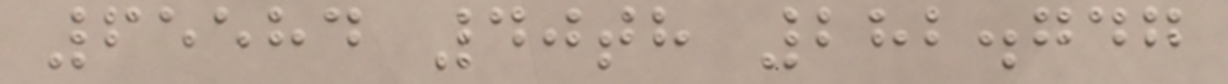65584 40th 282.747
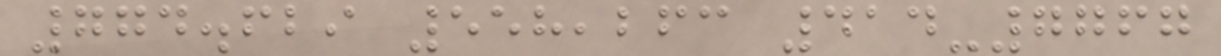774.629 558,263 414-7767
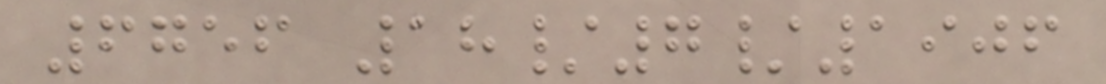6756 18/7/1906
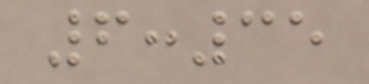6:35
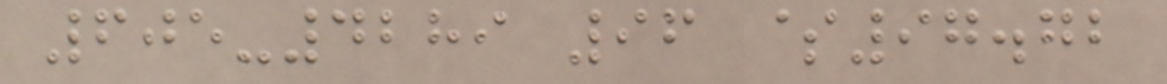605-4289 96 $97.72
